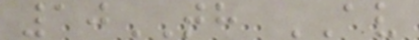10TH AV
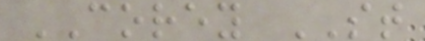COREY ST
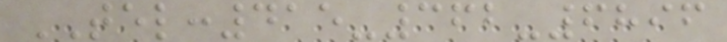TEL:415-362-6896
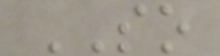SO
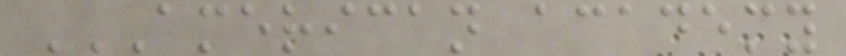AMERICAN ACADEMY
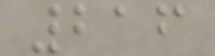216
